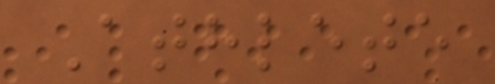Athlete
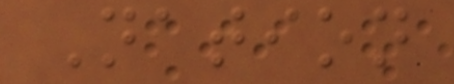Nation
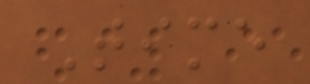Time
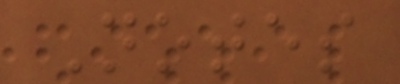Notes
